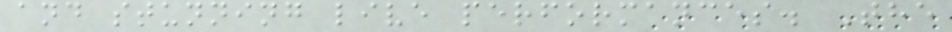and stunning live performances. The
